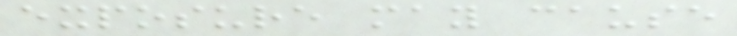exposure may cause
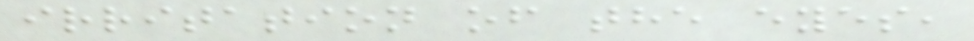irritation of the eyes,
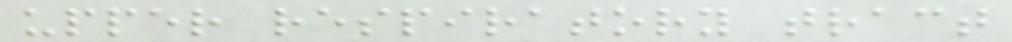upper respiratory tract
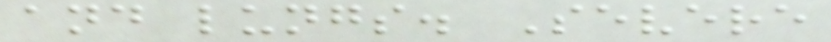and lungs. Severe
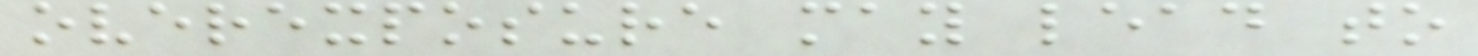overexposure may lead to
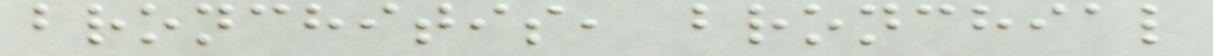bronchitis, bronchial
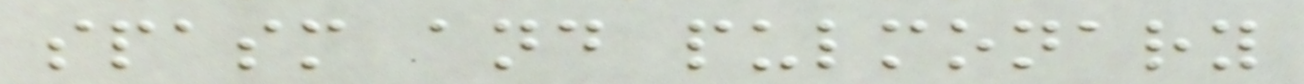spasm and pulmonary
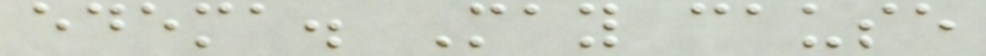edema. May cause
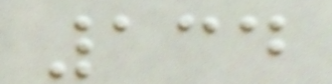134
